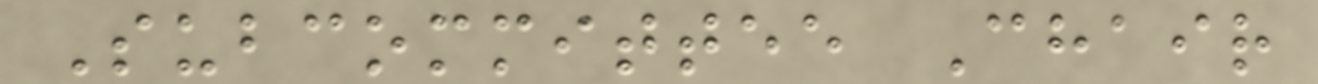Subcommittee Chair
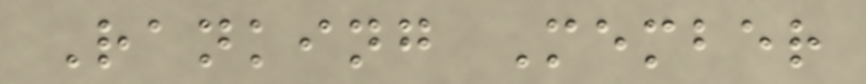Ranking Member
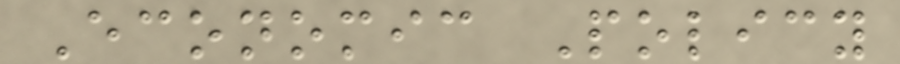Economic Policy
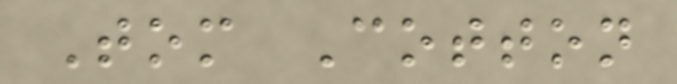Tom Cotton
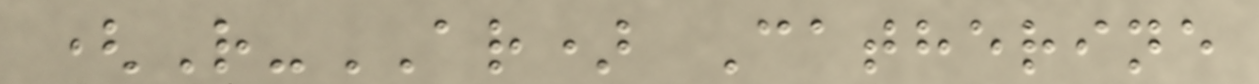(R-AR) Catherine
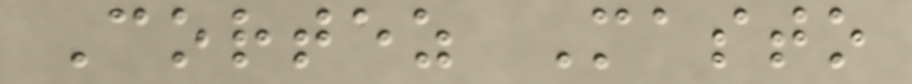Cortez Masto
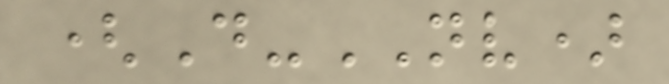(D-NV)
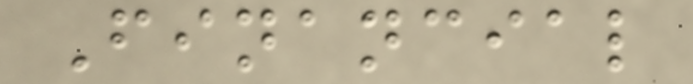Financial
